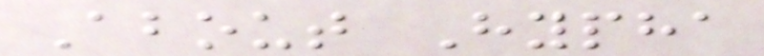About Hypha
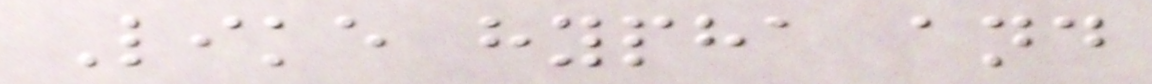Like hypha and
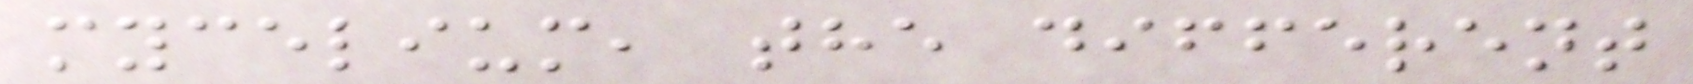mycelium, the different
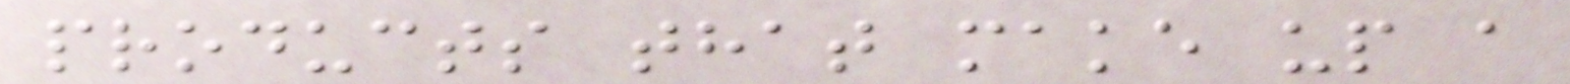products that make up a
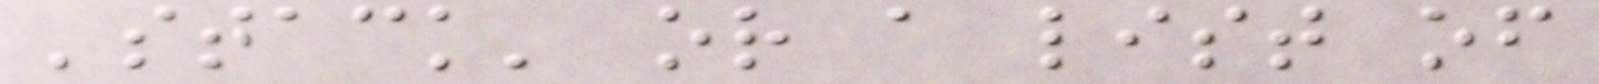'stack' or a list of
